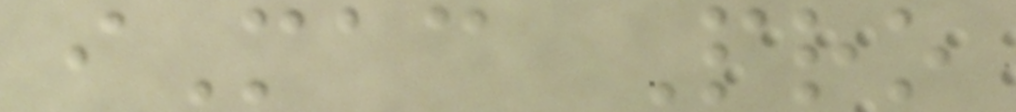iMac Pro
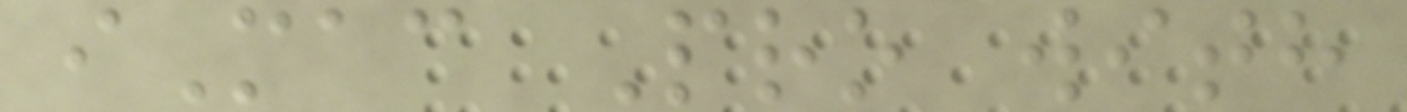iMac Pro with
